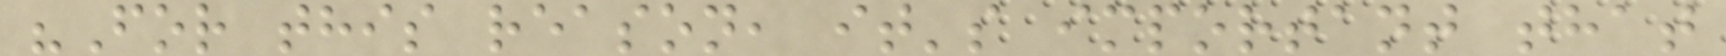"For this reason, it's important that
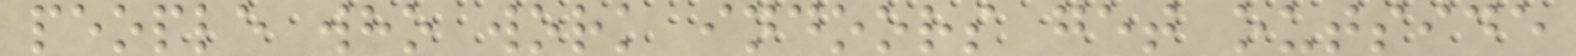people who work indoors get outside
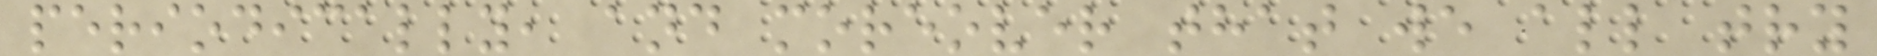periodically, and moreover that we all try
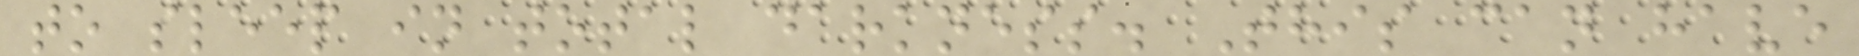to sleep in total darkness. This can have
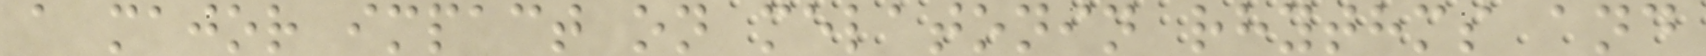a major impact on melatonin rhythms and
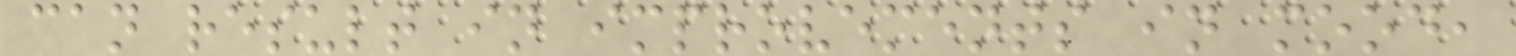can result in improvements in mood,
